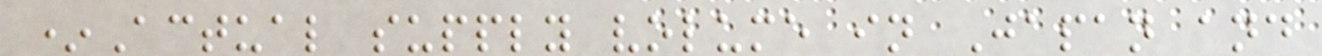*Actual supply volume in Japan and
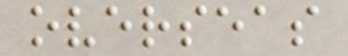overseas
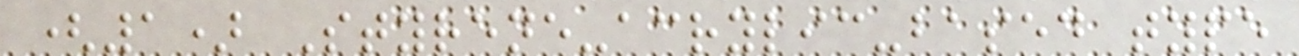(1) Styrene-acrylic-based type
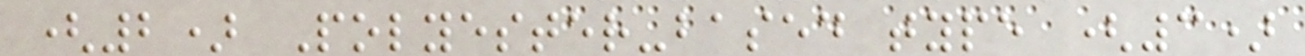(2) Polyester-based type (3)
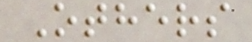Others
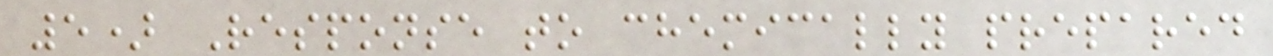5) Response to chemically prepared
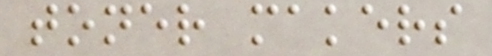toner makers
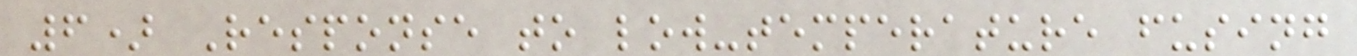6) Response to low-temperature fusing
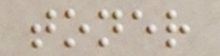toner
